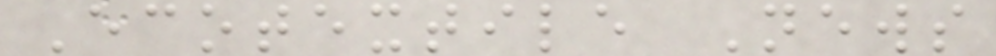Ecotextile News
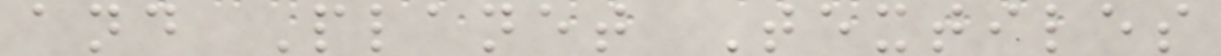and Planet Textiles
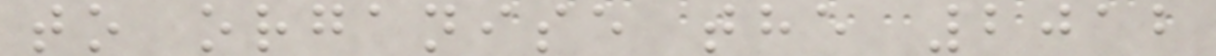to organise the 2012
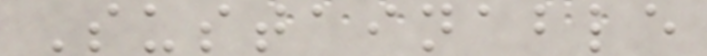Sustainable
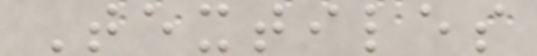Textiles
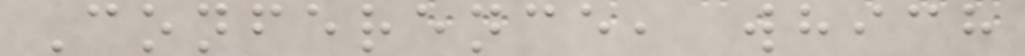Conference, which
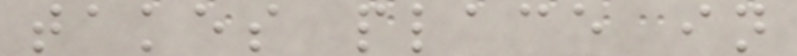takes place in
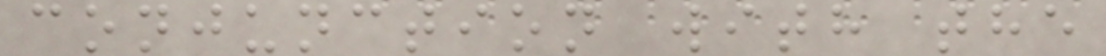conjunction with the
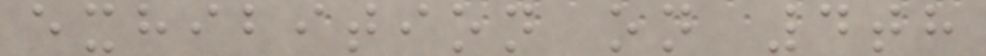exhibition on 4th
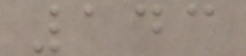143
